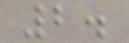2.
